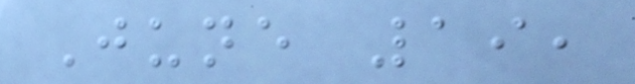June 19,
